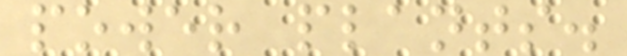power plants.
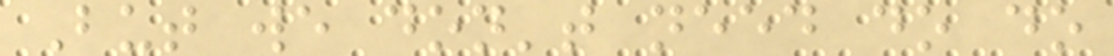But we don't need do do
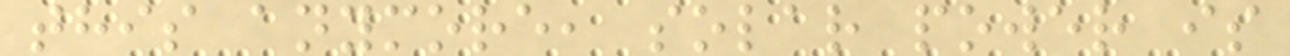this anymore, solar power is
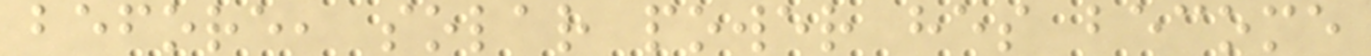before, solar power hes become
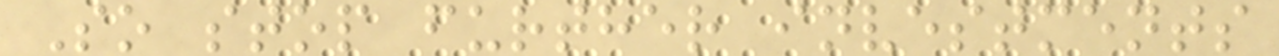So stop further investments
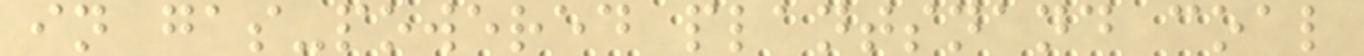in gas-powered plantsnand coal
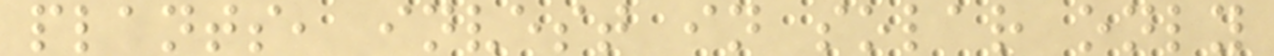plants, invest in solar only
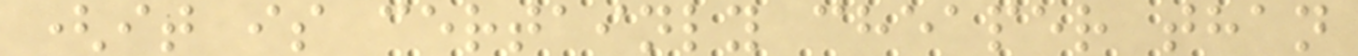(it is certainly cheaper than
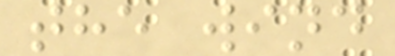the wind
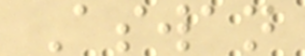Aswan
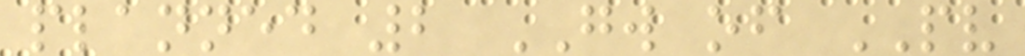planned 2 GW of PV
